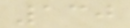130
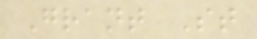Grant St
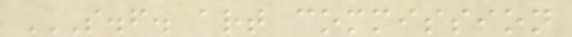S.F. ART COMMISSION
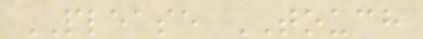PLEASE TOUCH
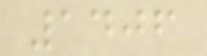1406
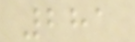281
